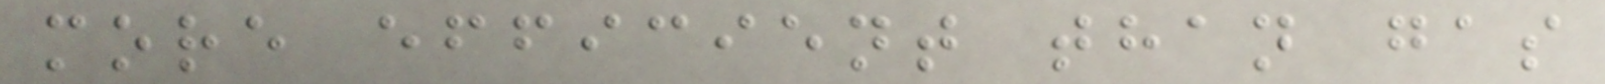more efficient than gas
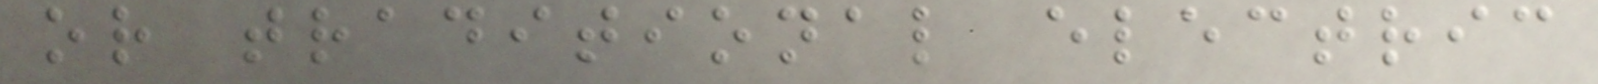or traditional electric
